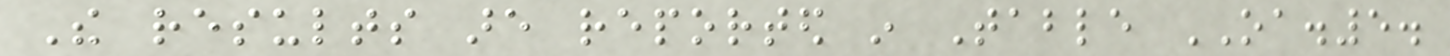The results are reported in Table OA.5.
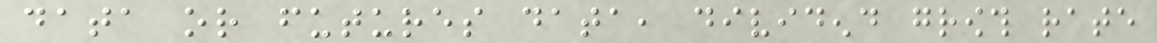data or futures data, dividend growth rate
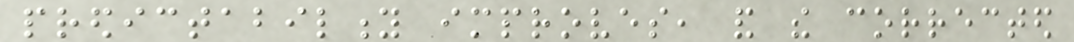predictability improves, and the corrected
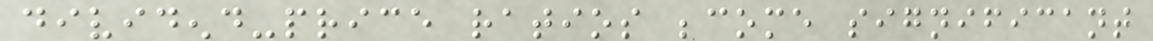dividend-price ratios become significant
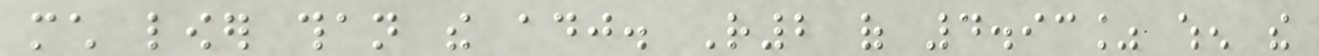much lower than the adj. R2 of 4.93% when the
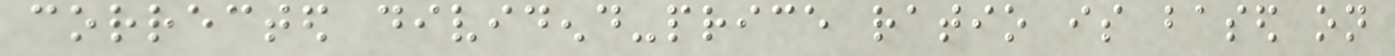corrected dividend-price ratio is based on
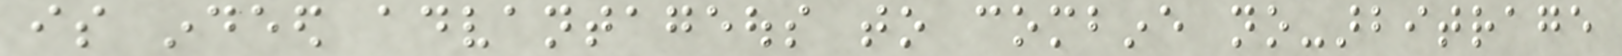is indeed advantageous to combine no-arbitrage
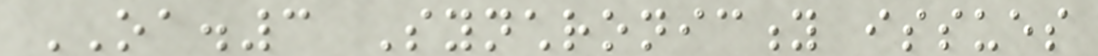OA.3 Synchronicity issues
